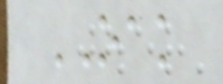OAK
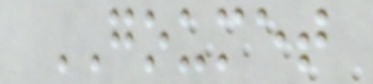GOUMET
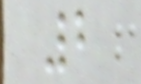2
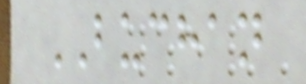BUCHAN
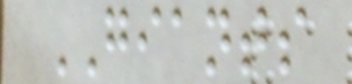GIANTS
